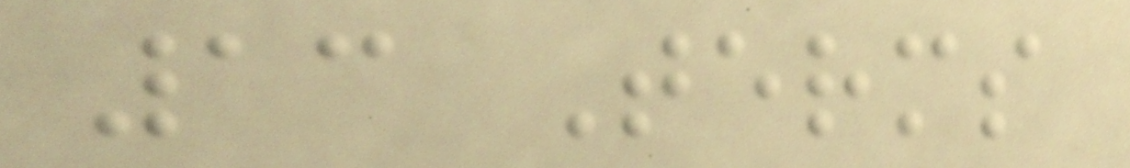13 Terms
